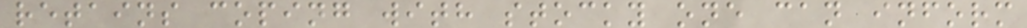retains coping with stocky one can inform
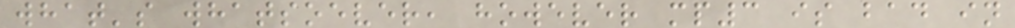what's whatsoever, however mp3 is bad in
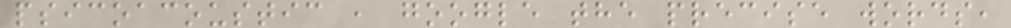psicoacoustic , google the precise words,
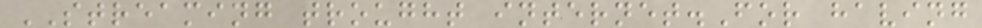STREAMING trought internet.For having
